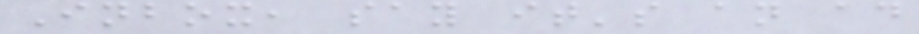Inbox, say it's an ad
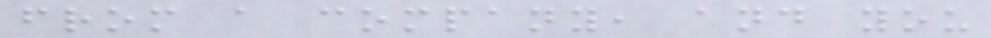from a company, and you
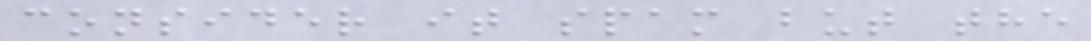consider it spam but the
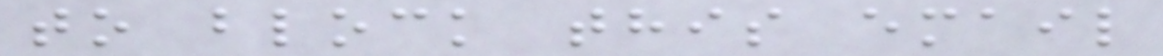to block this email
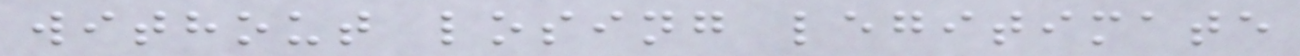without losing legitimate
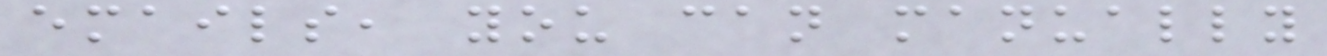emails, you can manually
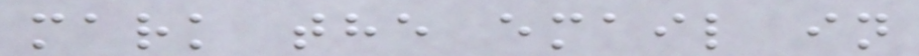mark the email in
